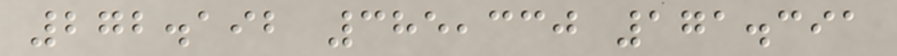272.192 385,330 171.391
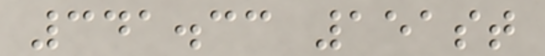341.33 151st
